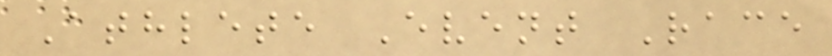Athlete Event Race
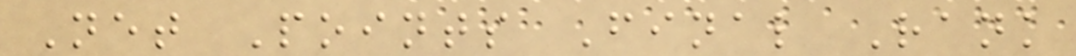Net Points Final Rank
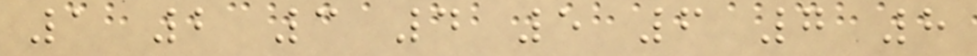1 2 3 4 5 6 7 8
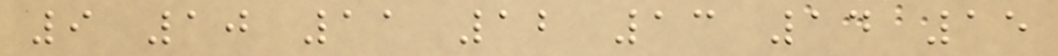9 10 11 12 13 14 15
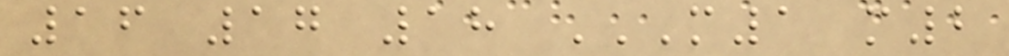16 17 18 M1 M2
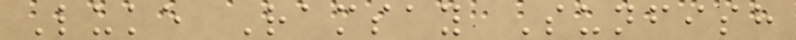Luke Ramsay Sunfish
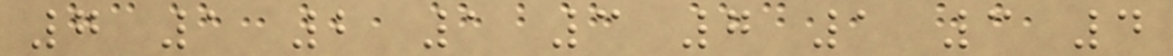7 1 2 1 3 7 1 3 4
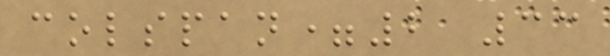colspan=2 33
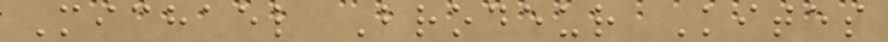Michael Brodeur Kites
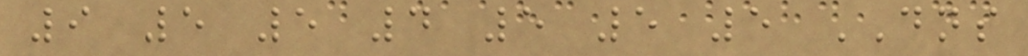9 5 5 4 5 5 5 DNS
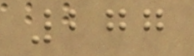277
